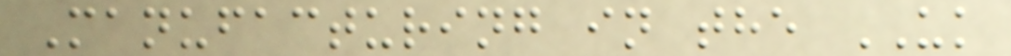Manufacturing in the UK
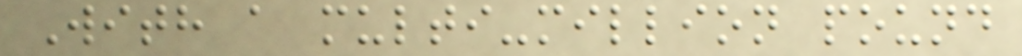With a multi-million pound
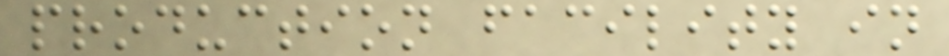production facility in
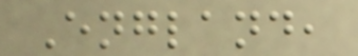England,
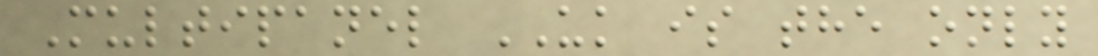Multipanel UK is the only
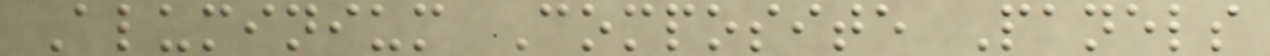Aluminium Composite Panels
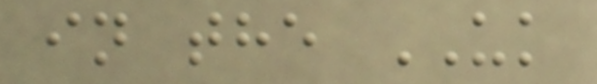in the UK
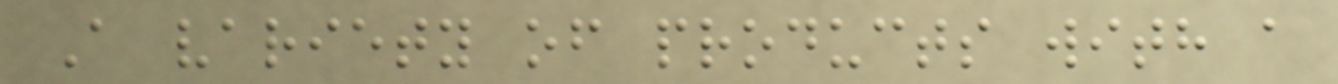A variety of products with a
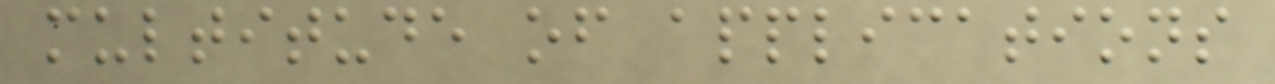multitude of applications
